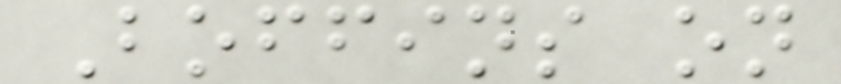Boffins on
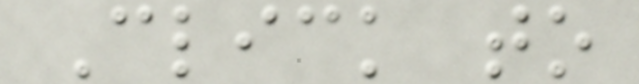Click to
